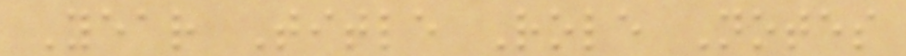Year Title Role Notes
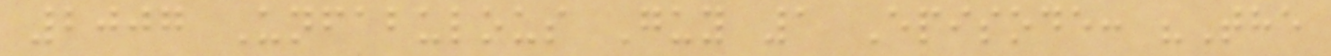2007 Unfabulous Guy 1 Episode: "The
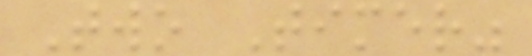Two Timer"
